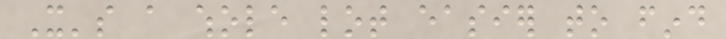It's a whole lot easier to find
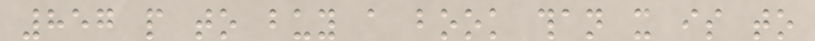857 people to buy a book than it is to
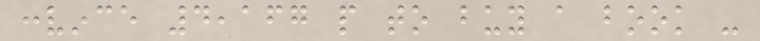convince 4,167 people to buy a book -
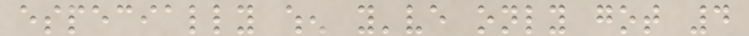especially when you've only got 4
